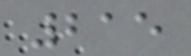215
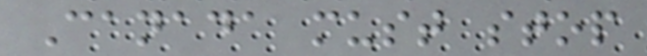Canada must stop
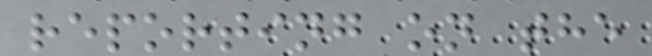reporting on the
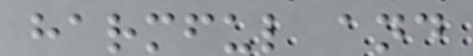harmful and
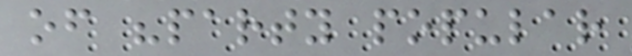of "party popular
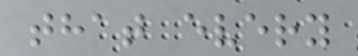that every
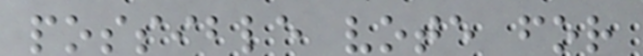possible vote for
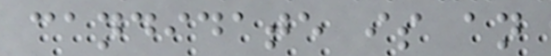candidate is an
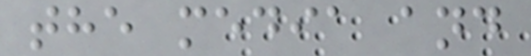the media and
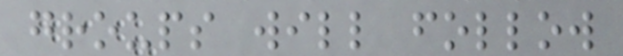groups will follow
